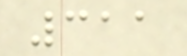311
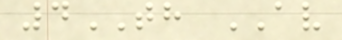4TH AV
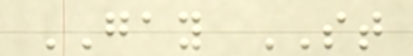GAY ST
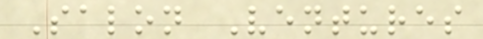Salon Ventures
